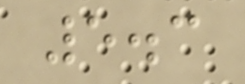5.3
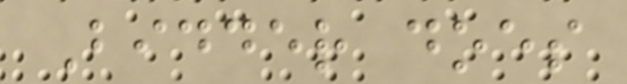Bidder does
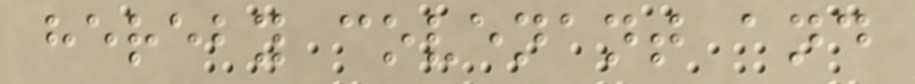hereby covenant and
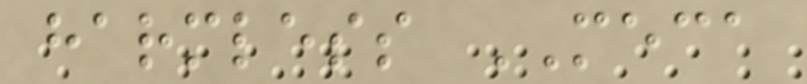harmless MECA
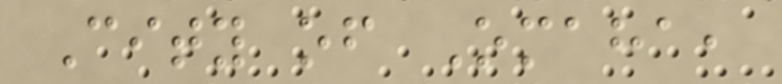City of Omaha,
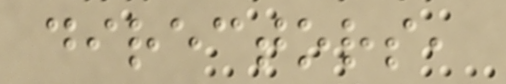directors,
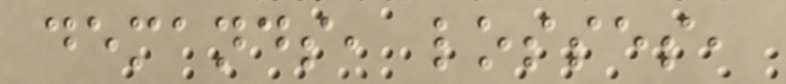demands, losses,
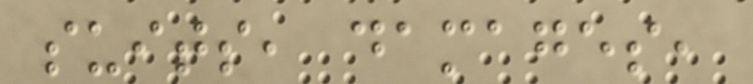suits, damages,
